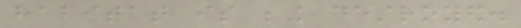habitat is being destroyed.
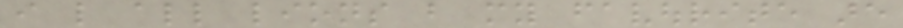i like all lions but my favourite are
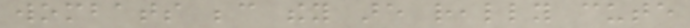wombats because they are really cute
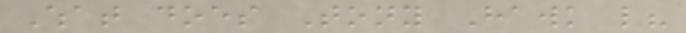What does Tony Hawk like?
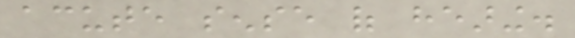acute sense of hearing.
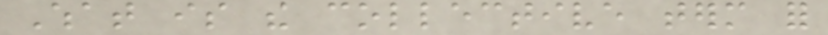What is the collective term for
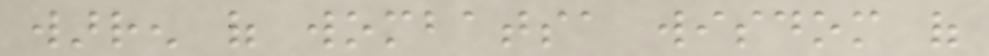warren of wombatsa wisdom of
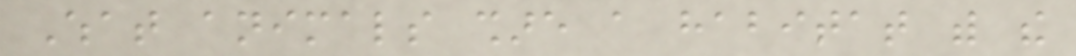What animals share a habitat with the
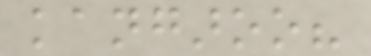kangaroo?
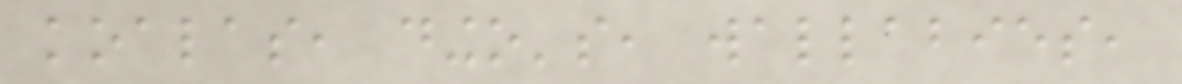koalas, dingo's, wallabies,
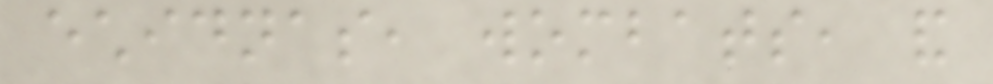echidnas, wombats, and
